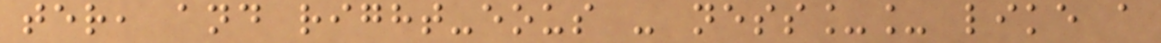ter, and right-eous - ness__ like a
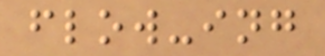flow-ing
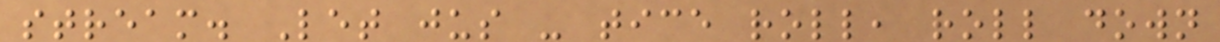stream. Let jus - tice roll, roll down
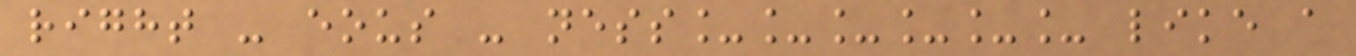right - eous - ness______ like a
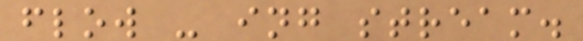flow - ing stream.
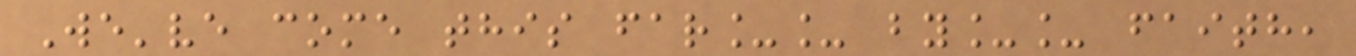We've come this far__ by__ faith,
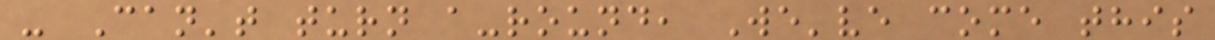- Can't turn a-round, We've come this
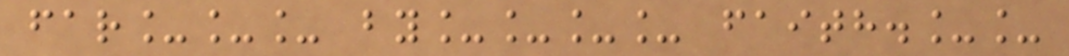far___ by____ faith.__
